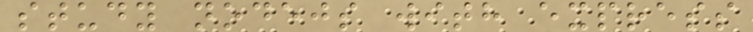study nodejs with express
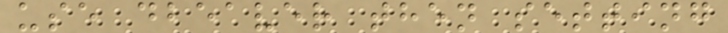use dbeaver then setting
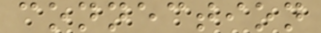connection
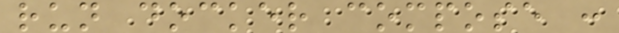run docker compose :
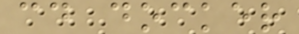cd docker
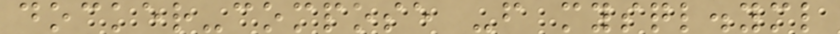docker-compose -f mysql.yml
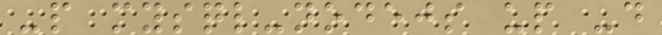-p mysql-nodejs up -d
